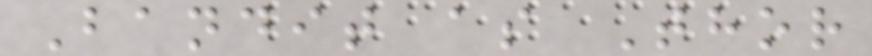Bandit as Thor
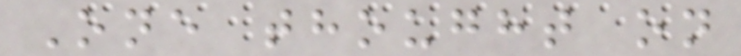One thought on
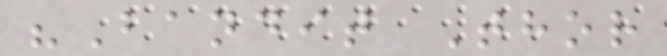"Bandit Thor
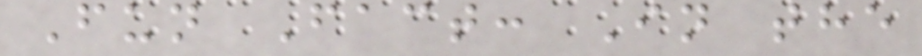Fun Fact: In the
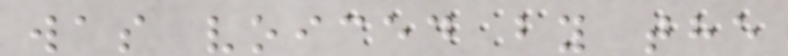was voiced by the
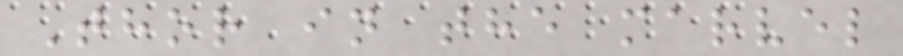Thor in the marvel
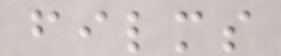films
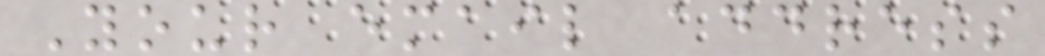Your email address
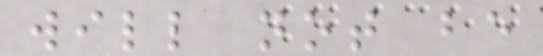will not be
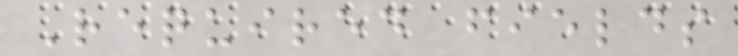Required fields
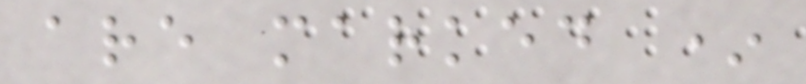are marked *
